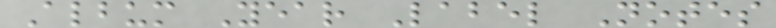Album Year Label Notes
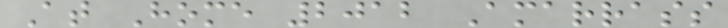At Home 2012 Amarrass
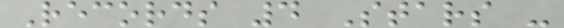Records 4 Stars -
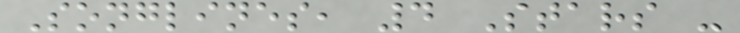Songlines, 4 Stars -
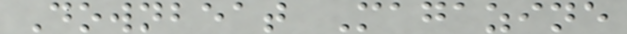Downbeat Magazine
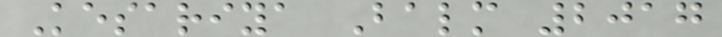Kesariya Balm 2017
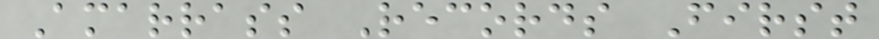Amarrass Records First
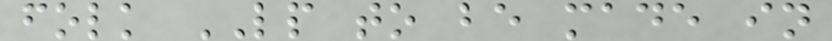folk LP to be made in
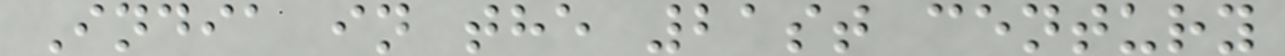India in the 21st century
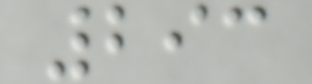293
